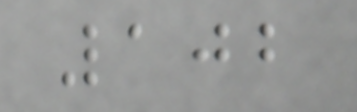102
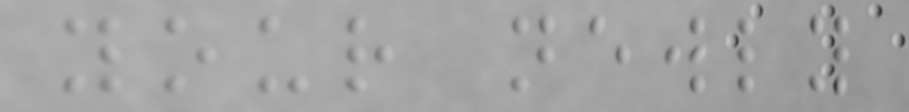your newly
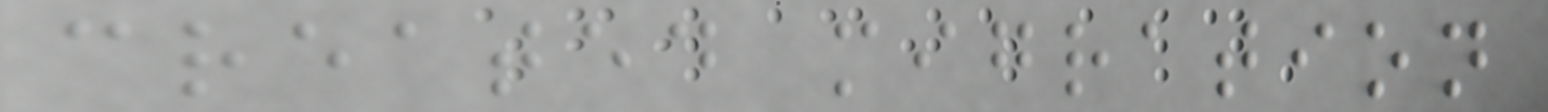created migration
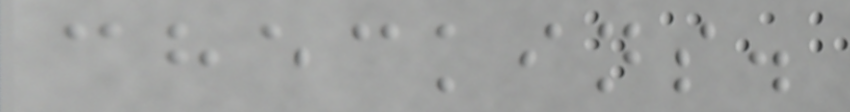checkins.
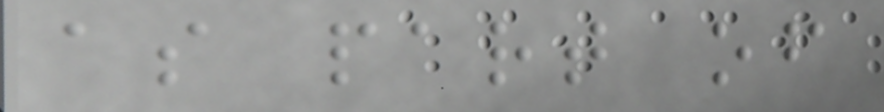as part of
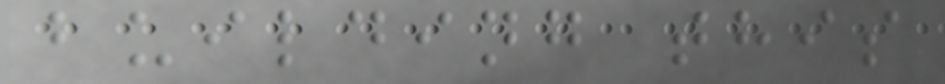building this
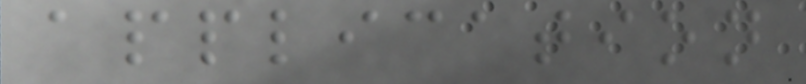application
